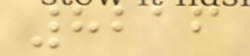8216
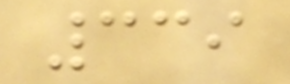339
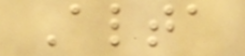Alta
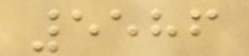5586
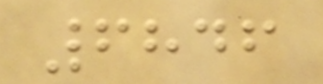6846
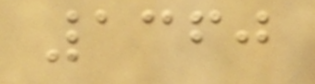1360
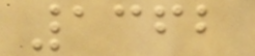1362
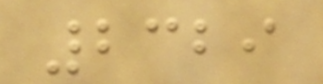2329
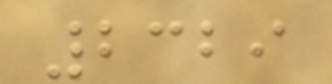2329
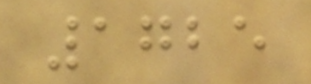1725
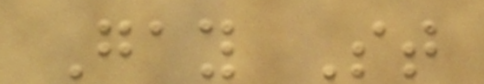Gay St
